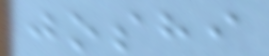joshi
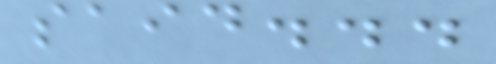said...
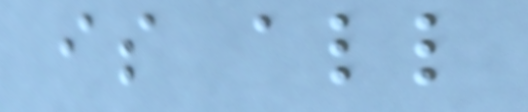is all
